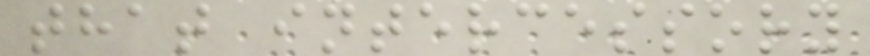that intercessory
